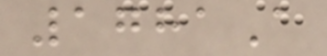1781A
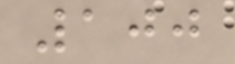100
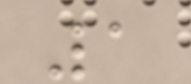1
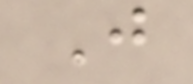J
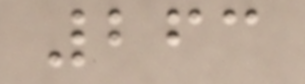263
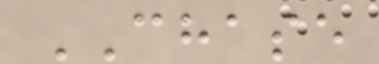CHASE
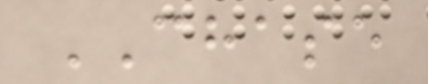CHASE
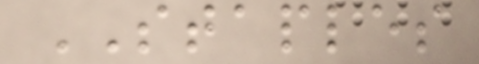STAPLES
